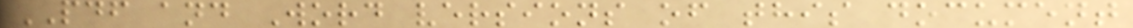PDF and Word versions of this document
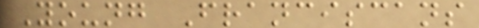Young Franciscans
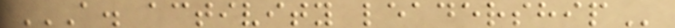A. ACTIVITY LEADERSHIP
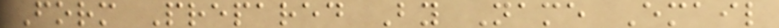Form Prepared By Name Email
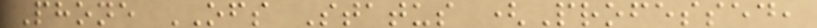Phone OFS Status (Professed,
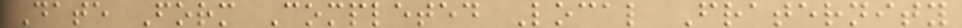Date Form Completed Local Fraternity
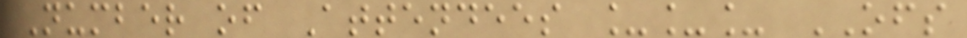Number of Attendees ___ OFS
